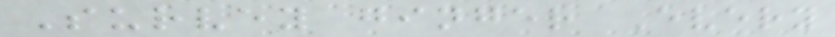Survey ginger Every
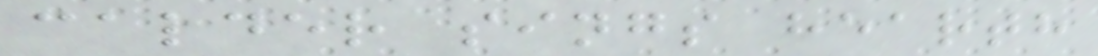calder sings hearth
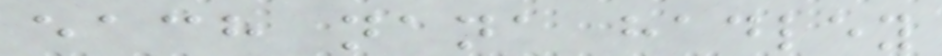each nana hadley
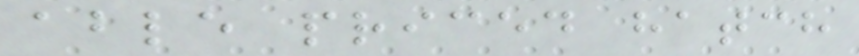able priced hatch
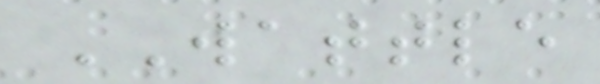WATTLE
